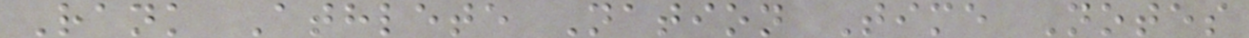Rank Athlete Nation Time Notes
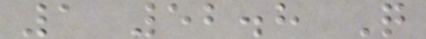1 52.8 Q
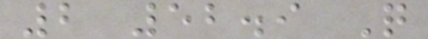2 52.9 Q
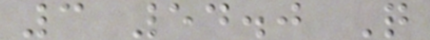3 54.0 Q
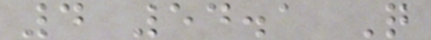4 54.1 Q
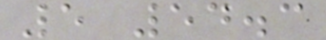5 54.3
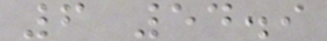6 54.9
